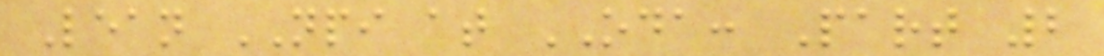Lean NPI at ODA: Part 2
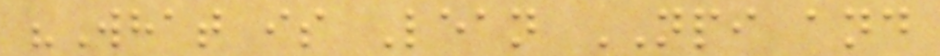"What is Lean NPI and
